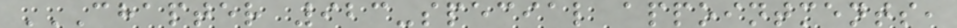CHAPTER 923-SPECIAL APPOINTMENTS,
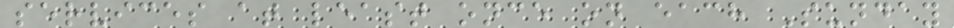services at least once on each Sunday
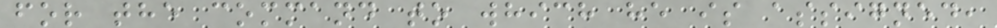for the command to which he is assigned,
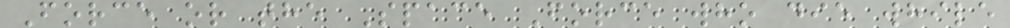Force or the Space Force who die while
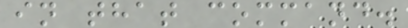in that command.
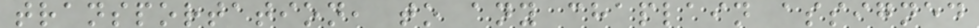transportation, to any chaplain assigned
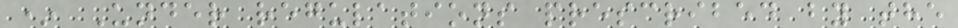* Under regulations prescribed by the
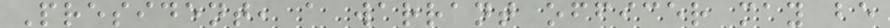President, a warrant officer may be
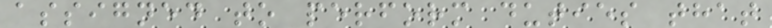assigned to perform duties that
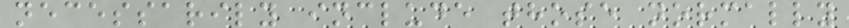necessarily include those normally
